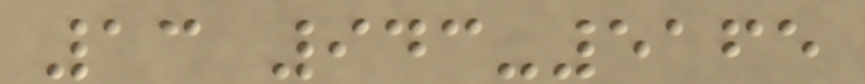13 943-5165
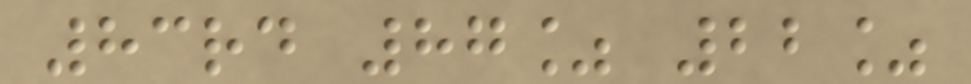83rd 87% 22%
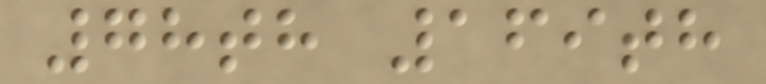78th 169th
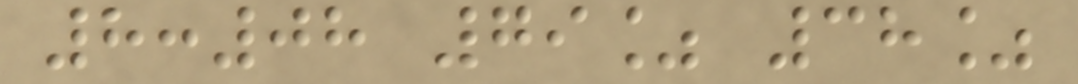8:08 79% 38%
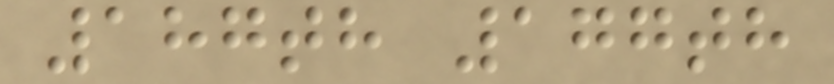187th 177th
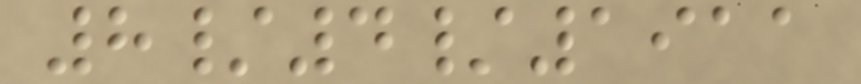8/4/1911
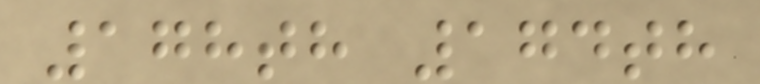178th 174th
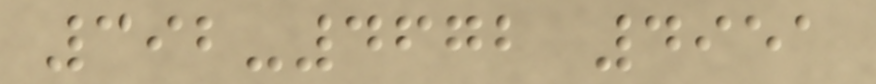392-4672 4951
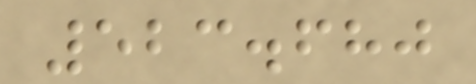523.680
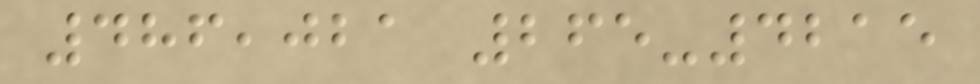486,021 265-4215
